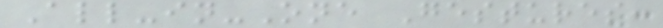All-in-One Gestures:
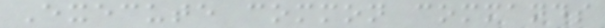Execute common commands
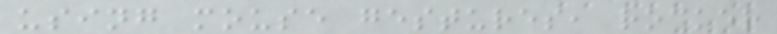using mouse gestures, rocker
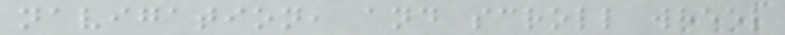navigation, and scroll wheel
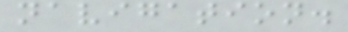navigation.
